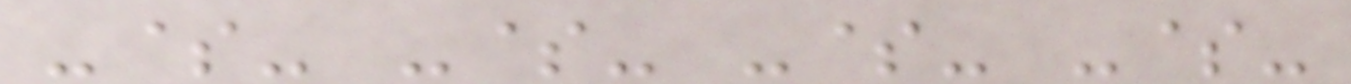-$- -$- -$- -$-
